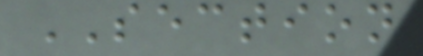SECTION
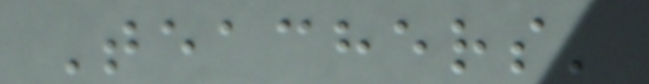Teachers'
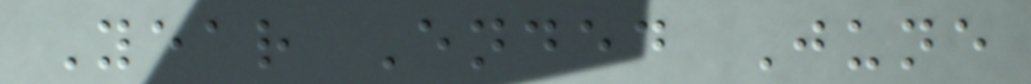Year Ended June
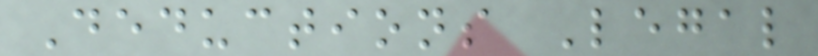Deductions Legal
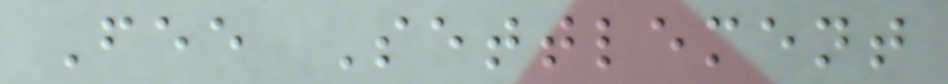Fee Settlement
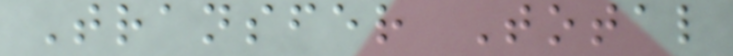Transfer Total
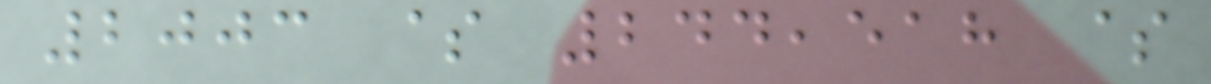2003 $ 244,518 $
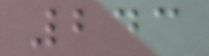243
